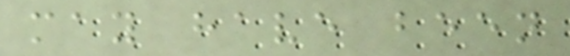may have been
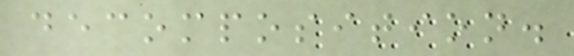decomposition.
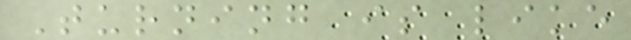Turning is like
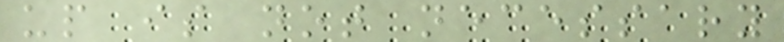up is not necessary
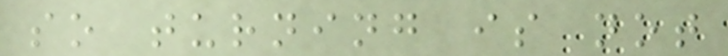so turning is not
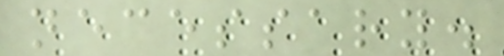necessary.
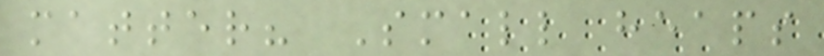matter? Small heaps
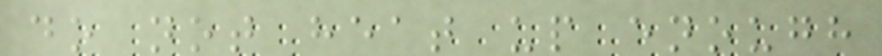do not heat up enough
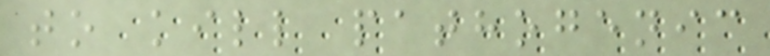to kill pathogenic
